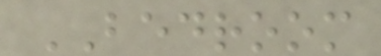BEDROOM
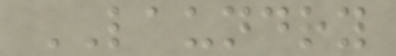LAUNDRY
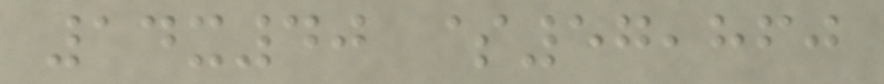14x40 $57,860
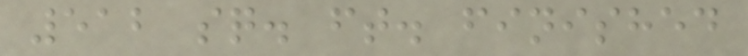512 sq. ft. finished
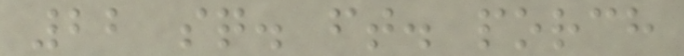22 sq. ft. porch
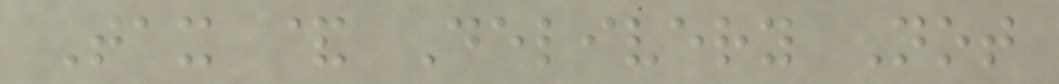Tax & Delivery Not
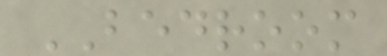BEDROOM
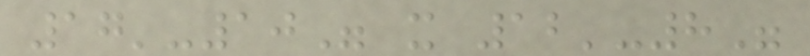17'-10" x 12'-8"
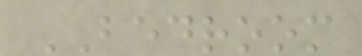BEDROOM
